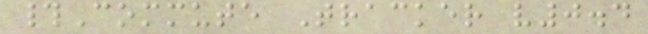#Commute Tracker v0.4
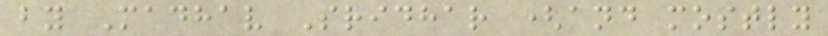by Madhav Sridhar (and mostly
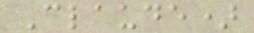Claude)
